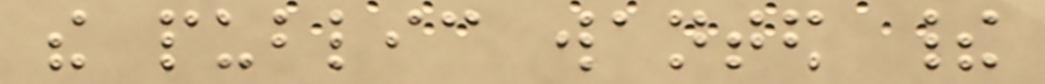the public wanted their
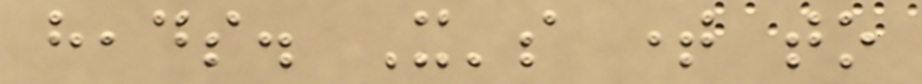heads. It's time to
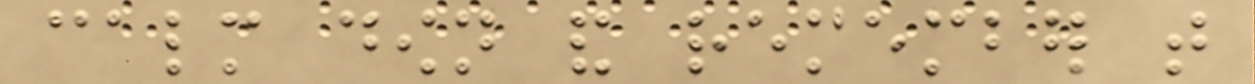calm down and remember that
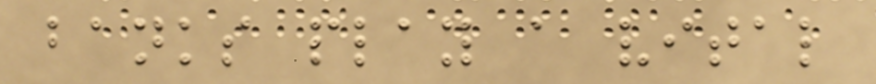banks play a vital
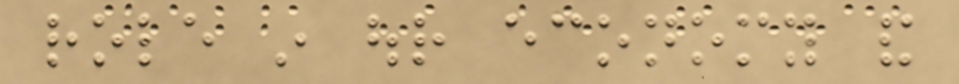role in our economy and
